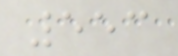553
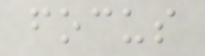focus
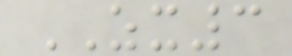ZX3
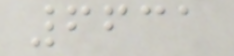6631
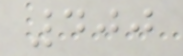400
